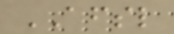AFSL
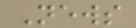News
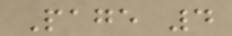Page 4
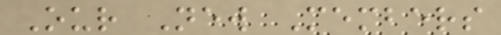Our New Members
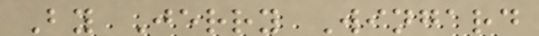By Jerry Wingard
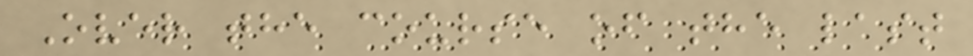Over the course of the last
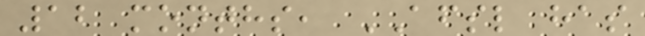12 months, AFSL has
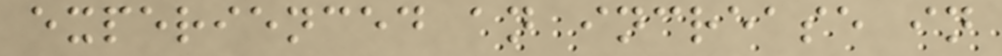experienced an increase in
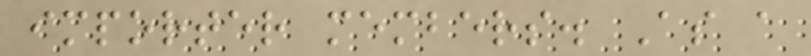importer members. As a
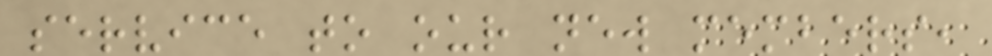service to our new members,
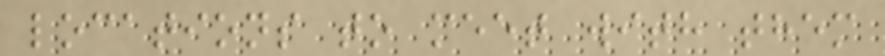locations to meet with them
